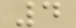4
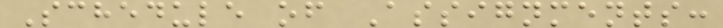Schedule of Assignments:
